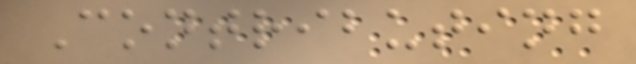Contributing
